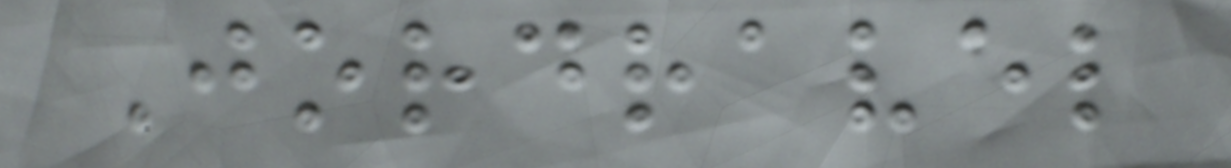Jordravel
